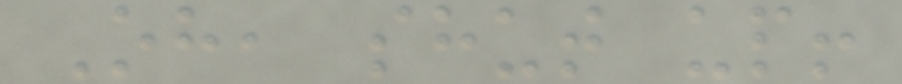Oh, shut up!
